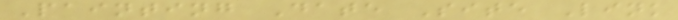Painting Date Site Link
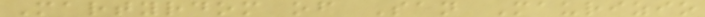Martyrdom of San Maurizio
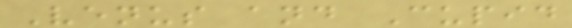Venus and Cupid
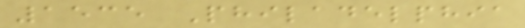1535 Philadelphia
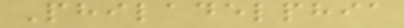Philadelphia
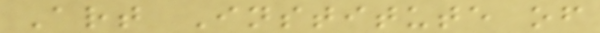Art Institute of
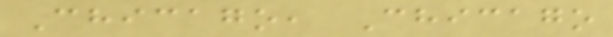Chicago, Chicago
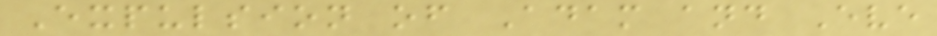Expulsion of Adam and Eve
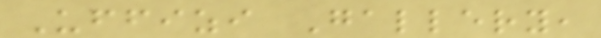Uffizi Gallery,
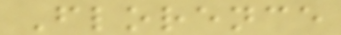Florence
